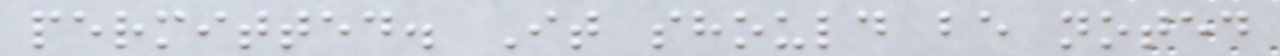permitted. It should be noted
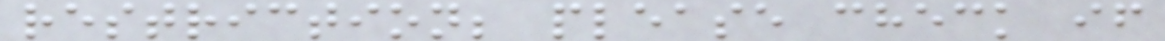restriction; please check if
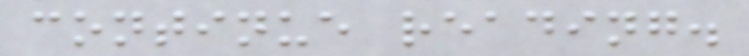continue reading.
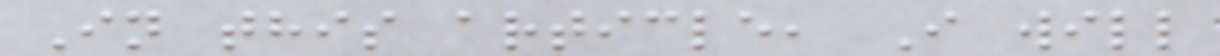In this article, I will
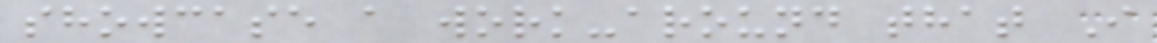showcase a work-around that I
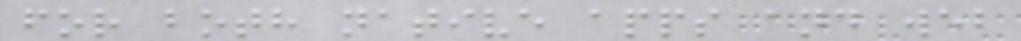for both native apps and web
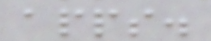apps.
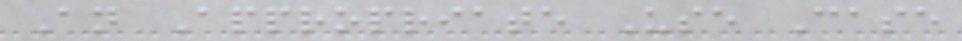An Appropriate Use Case
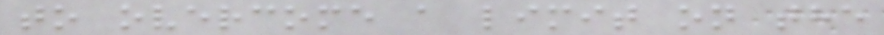to overcome a limit on the
